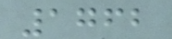1762
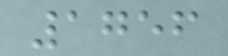1756
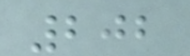202
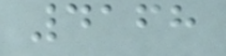4168
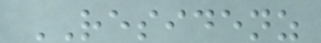RESIDENZ
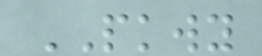PKWY
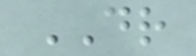DR
